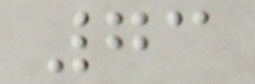73
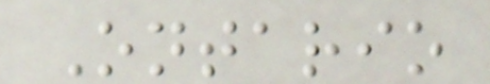Ontario
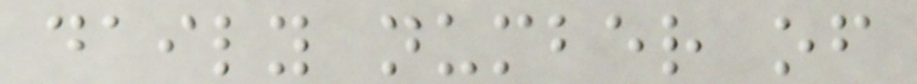daily number of
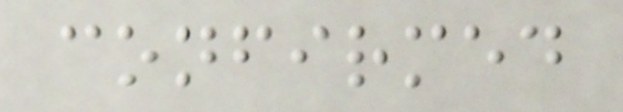confirmed
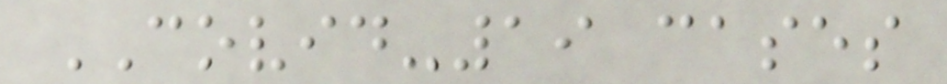COVID-19 cases
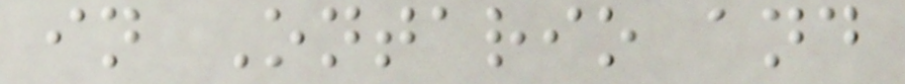in Ontario and
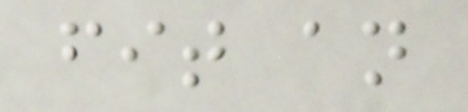fit an
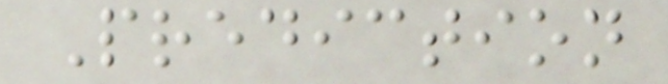Prediction
